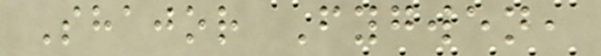Shajor Fygwen,
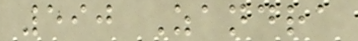590 Zandra
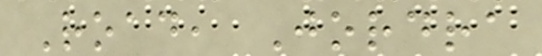Road, Jordra
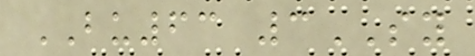BU63 3SY
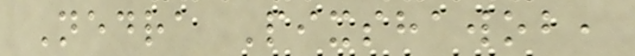Nedra Pixshawob,
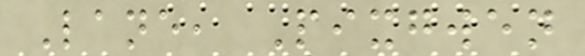Lane, Pixgwen
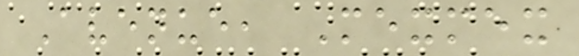Avenue, Mexmex
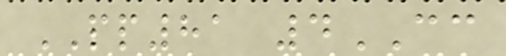PP81 4CC
